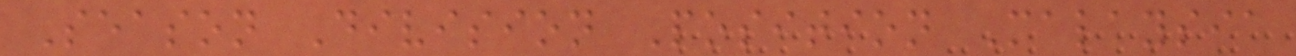Season Division Position Malaysia
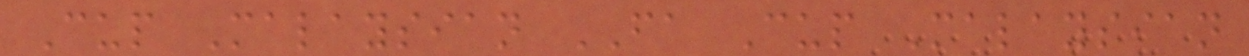Cup Malaysian FA Cup Malaysian
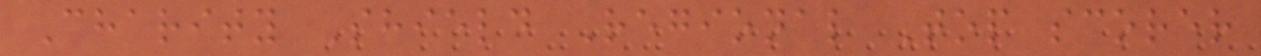Charity Shield Regional Top scorer
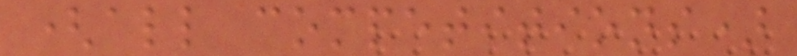(all competitions)
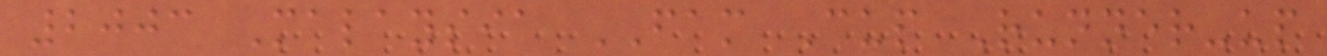2003 Malaysia FAM Cup Runner-up
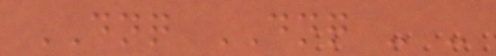DNQ DNQ - -
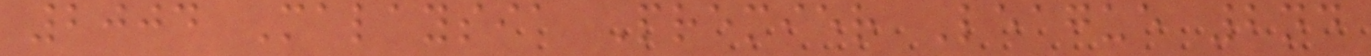2004 Malaysia Premier League 2nd
